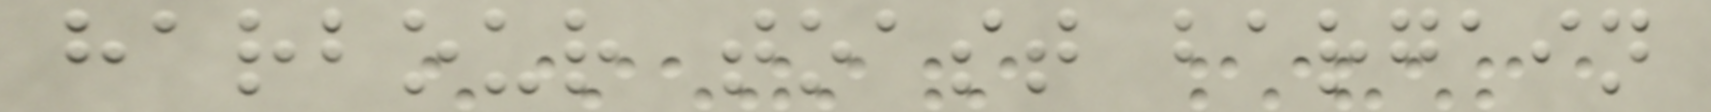harbour toast bargain
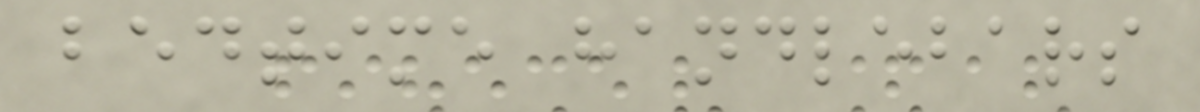bedtime handlebars
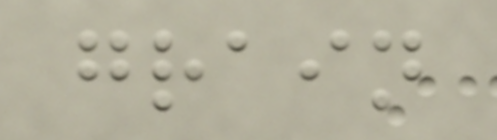grain
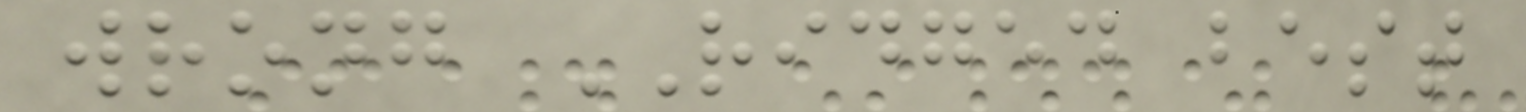wrong RIDGED best
